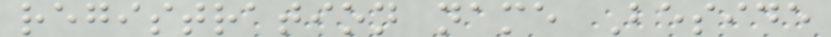registration name Beside
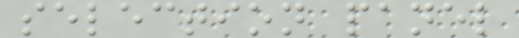selection panel
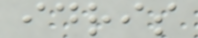idris
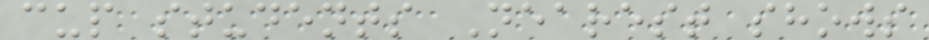cup students Nearest shows
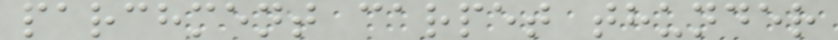parchment carpet thunder
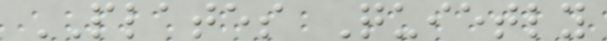PLATES Quietly
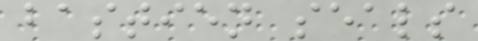bastien seals
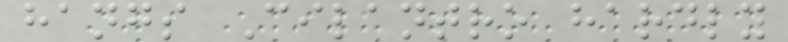hangs Cilantro hardly
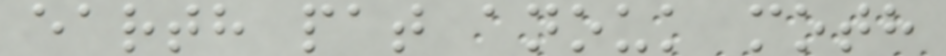earth pat anouk moth
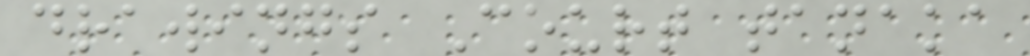drawings Court tanaka
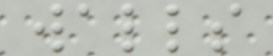walls
